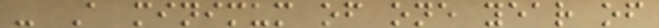- A minimum of one year of
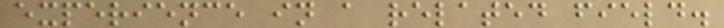experience in a related field.
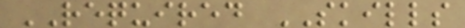REQUIRED SKILLS
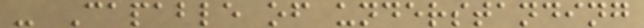- Capable of understanding
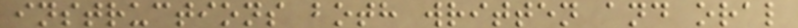instructions both written and oral
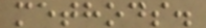methods.
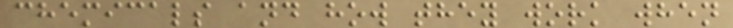chemicals and how they work when
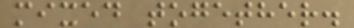mixed together.
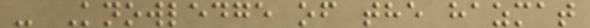- Knowledge of the hazmat
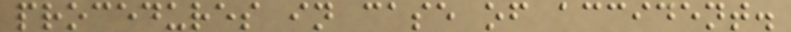procedures in case of accident.
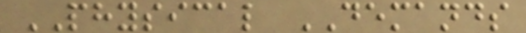PHYSICAL DEMANDS
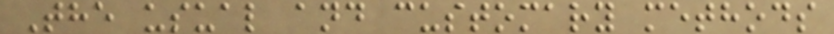The usual and customary methods
